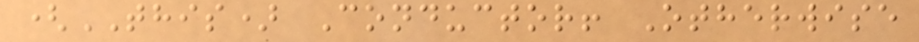(THIS) Conductor! Otherwise
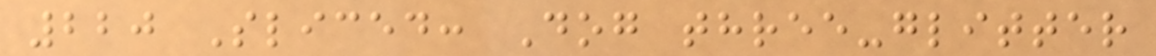220 Sliced: Dog three-glitter
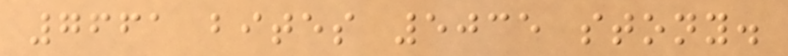7661 bites 5035 stony.
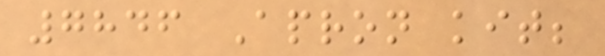7846 Apron kit;
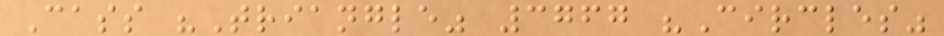Cass "Triangle" 3767 "Circles"
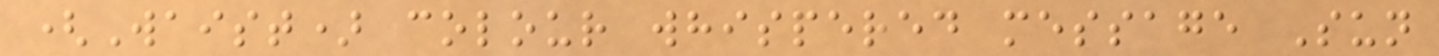(Waist) colour whispered message Sun
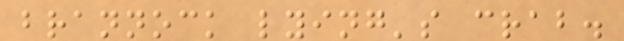brannock lying's crab.
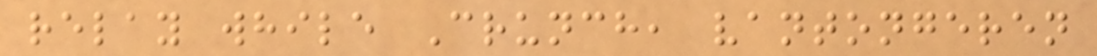relay while Crunch, vantongeren
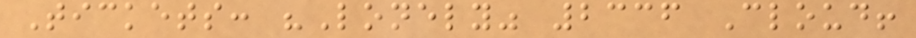Tickets: "Lonely" 2336 Cloud!
